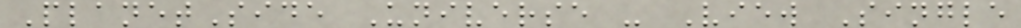PlanetSide Universe - View Single
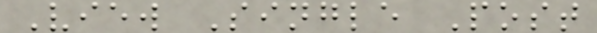View Single Post
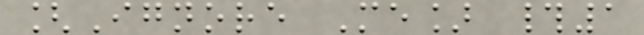[Ignore Me] #1
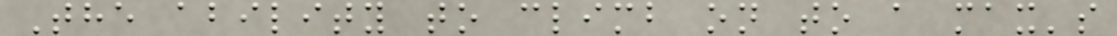The ability to climb on to a max's
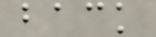back
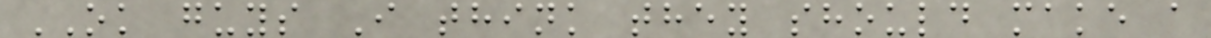OK guys I think they should make a
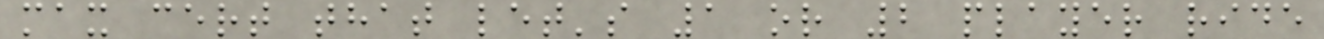max cert that let's 1 or 2 player ride
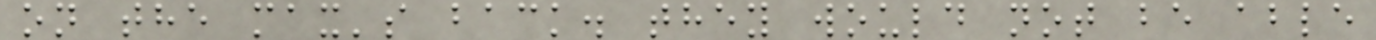on the max's back. they would not be able
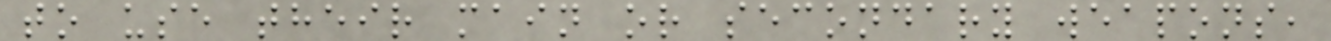to use their main or secondary weapons,
